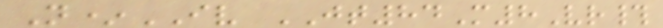N*IV JT84M8Vr#
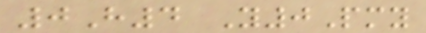0H4 Y0Pmy
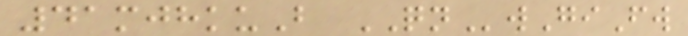41mjhkuB QNwGiFw
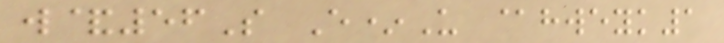w&56S E*U @hweyk1
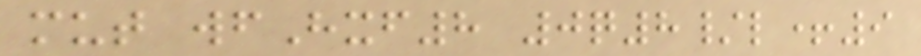mut wfHxf8 0q8/l+9
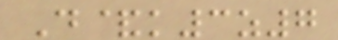D&k3z7
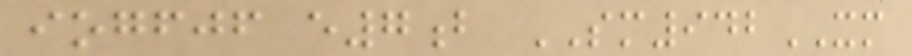iogfjf e7b SM942XM
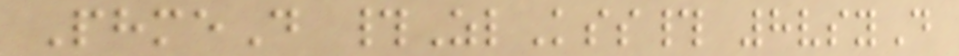PhmeD #ZlKss# 8vsyD
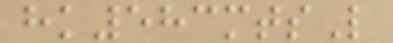hk583mtsL
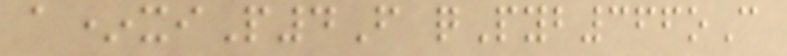a*xiP4F qPyb366oC
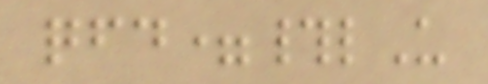qfd=#lU
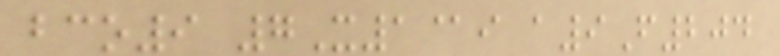bco9 7X1@i a9F204
